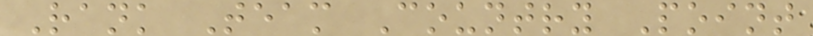Rank Team Country Point
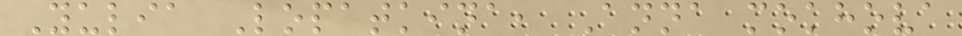Yulia Lopatkina, Anna mokhova
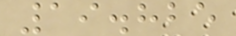19.825
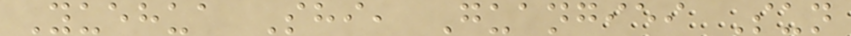Yuehua Shi, Guangiei Sun
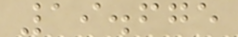19.675
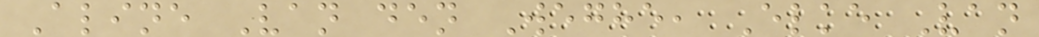Aline Van den Weghe, Elke Van
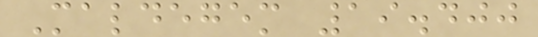Maldegem 19.400
